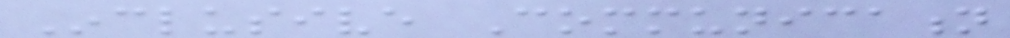Inclusive Communication
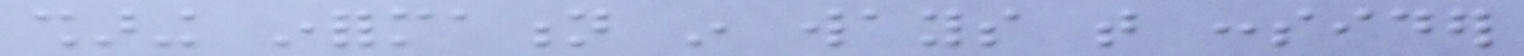sharing information in ways that consider
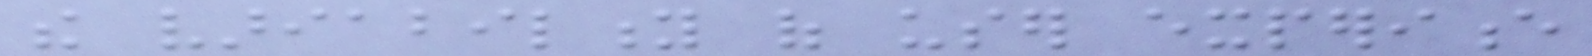the variability of user experience
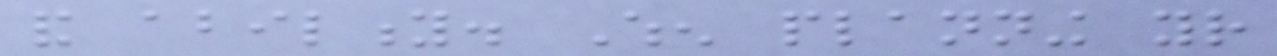and ability. When planning your
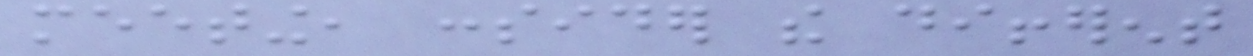meeting, consider the different
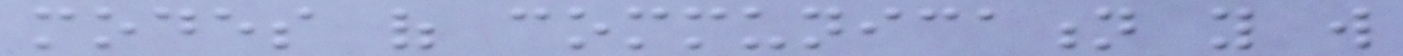modes of communication you will
